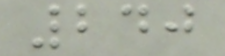240
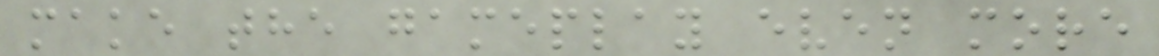make the gameplay even more
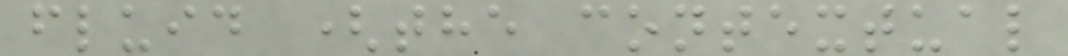fluid (the contextual
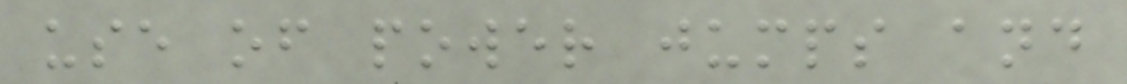use of power jumps and
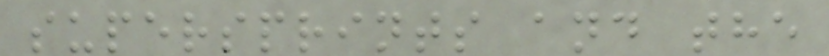supersprints and the
